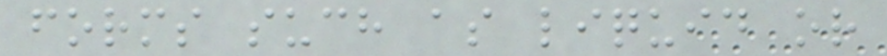forms such as liquid or
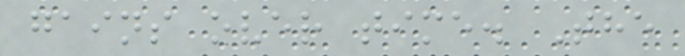gains over time. The
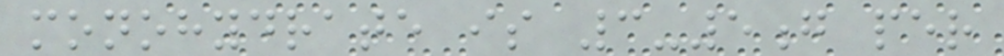monohydrate is 3-5g per
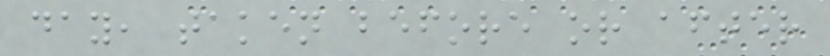day, taken before or after
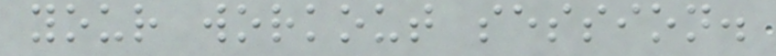your workout session.
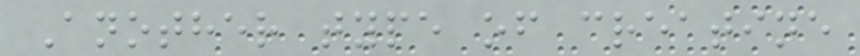Another type of creatine
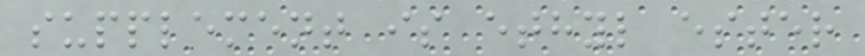supplement is ethyl ester
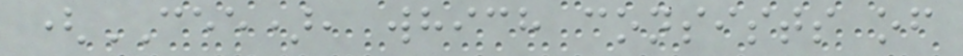(CEE), which consists of
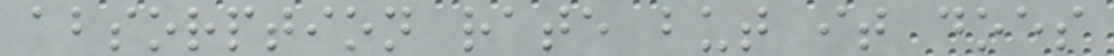absorption rate but it does
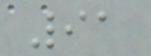91
